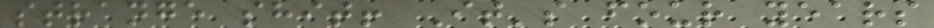strange shit! It's four years
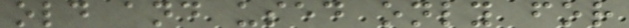old and used only for
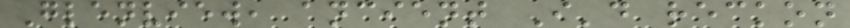Glenview, ancient I'd reckon
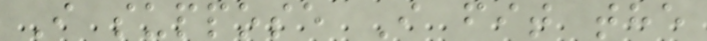I suppose I fit the
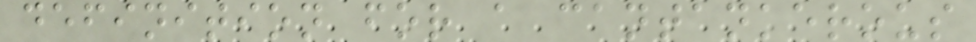definition for a cantankerous
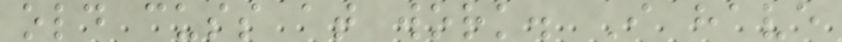old cuss at work. I have
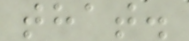that.
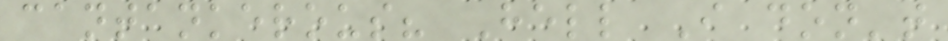cantankerous? Hell I don't
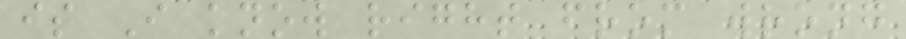is I know right from wrong
